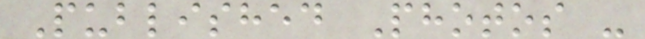Published Photos -
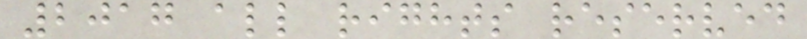2017 all rights reserved
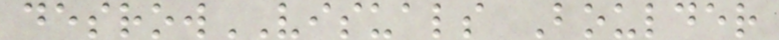desrowVISUALS Boulder
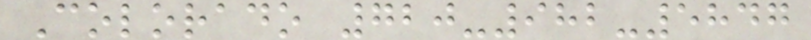Colorado 720-982-5847
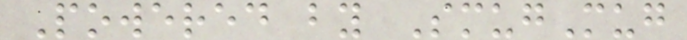Powered by SmugMug
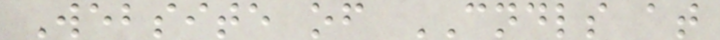Website of CNDLS at
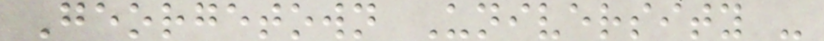Georgetown University -
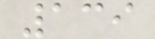139
